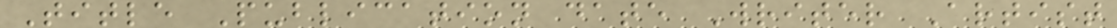Title Publication date Writer Artist
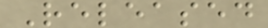Released
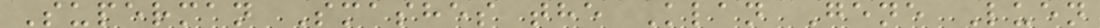Superman Smashes the Klan Gene Luen
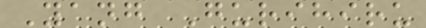Yang Gurihiru
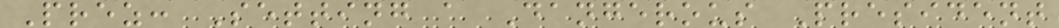Prez: Setting a Dangerous President
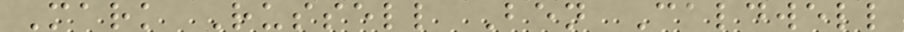Mark Russell Ben Caldwell
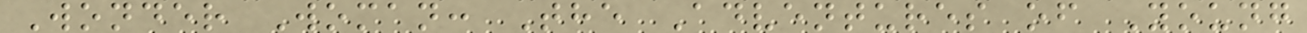Wonder Woman: The Adventures of Young
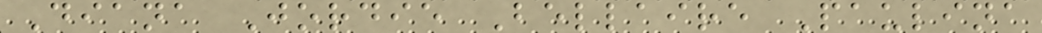Diana Jordie Bellaire Paulina
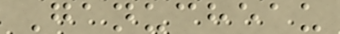Ganucheau
